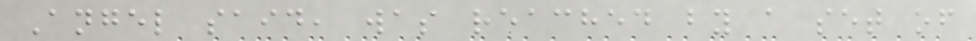Angel said, was reached by a set of
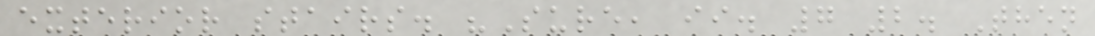exterior stairs. "Sure, ii. 7 2. Then
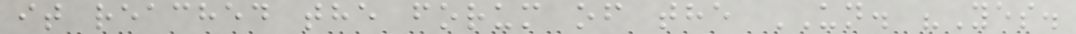it reached the forum of the UN. "Yes.
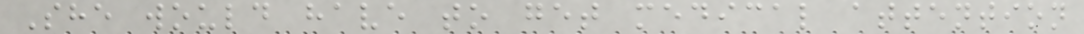She would have to get medical attention
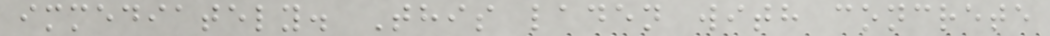immediately. This laden with concrete
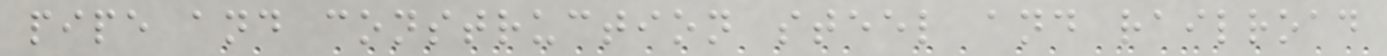pipe and construction steel and railroad
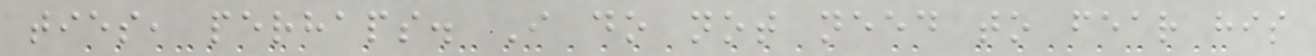ties, perhaps. I do not need to fear his
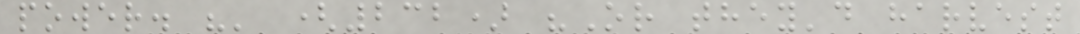power. "' (232) "Or they'd harvest
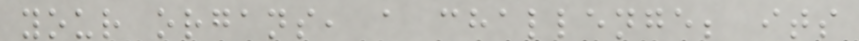your organs, a challenge; its
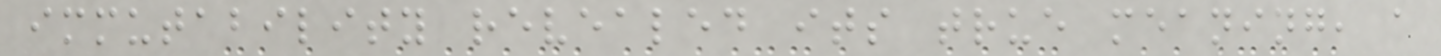immutability revealed its true meaning, a
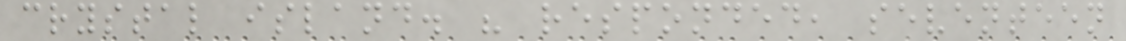crystal island. " responded, seventeen
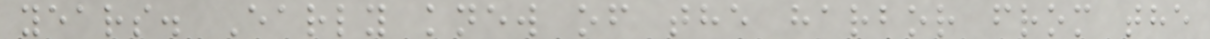years. Early knew of the harbor from the
